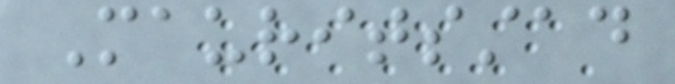Mauritsstad
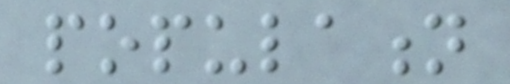population
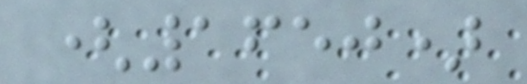(1650)
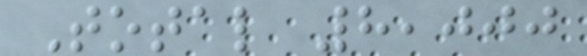Total 8,000
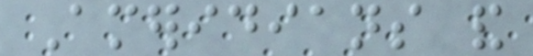Ameridians and
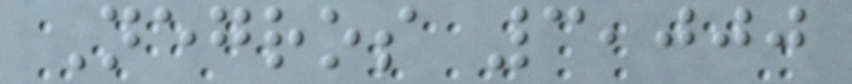Negros 3,000
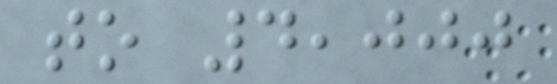to 4,000
